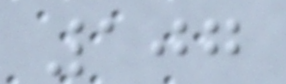107
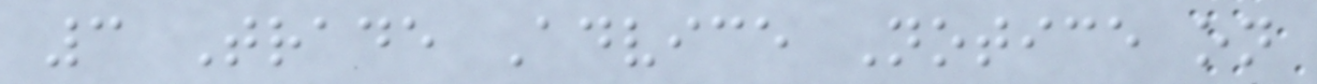3 Trade Advice Notice on
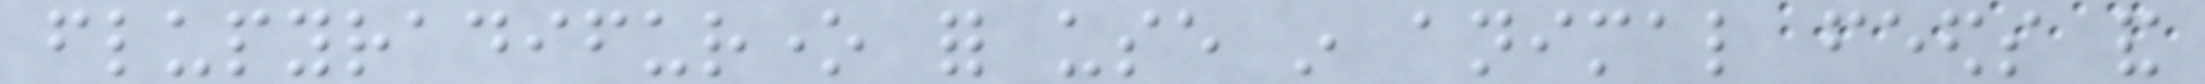flupyradifurone for use in animal feeds and
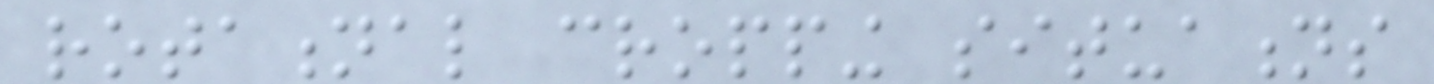rotational cropping situations
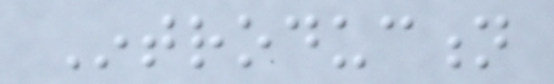Introduction
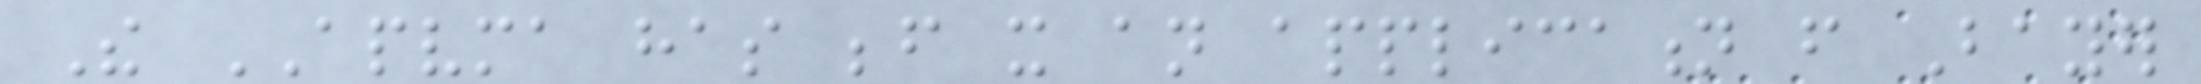The APVMA has before it an application from Bayer
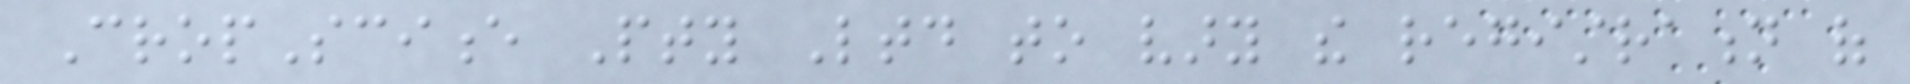CropScience Pty Ltd to vary the registration of
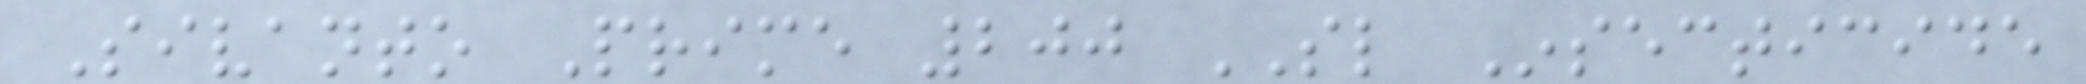Sivanto Prime 200 SL Insecticide
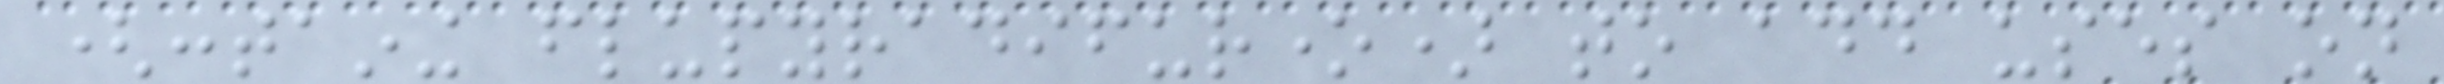(containing flupyradifurone) to add uses on
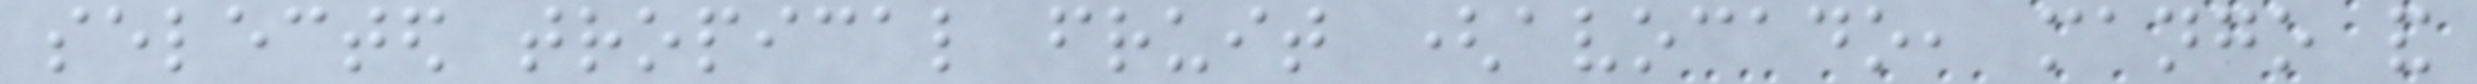selected tropical fruit (avocado, mango and
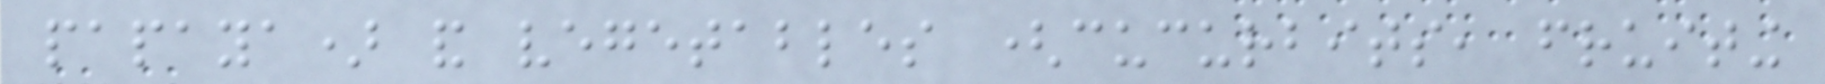papaya) and vegetables (cucurbits, fruiting
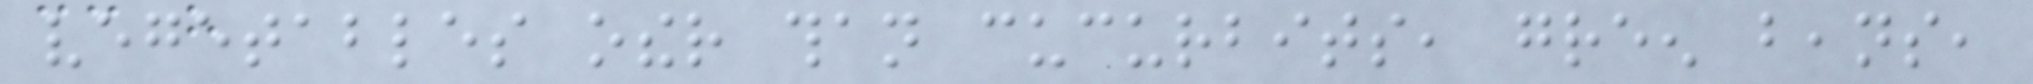vegetables other than cucurbits, green beans,
